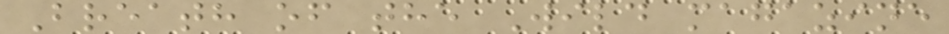Breath of the Wild magazine
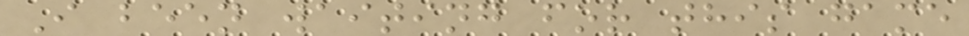I been waiting for this game
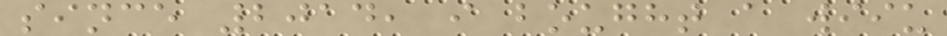since 2014, i bought a wiiu
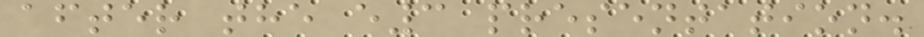after the e3 presentation.
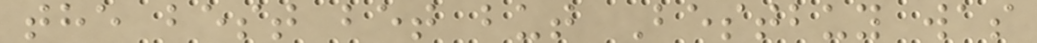the best bet but Bestbuy was
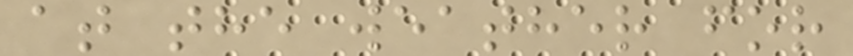at the weather for
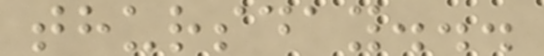thursday...
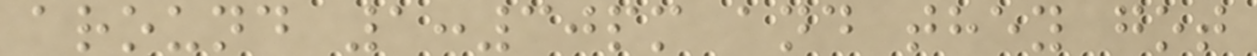around 1:30pm and they got
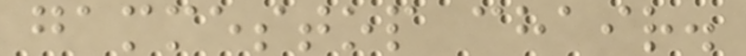gammestop chair.
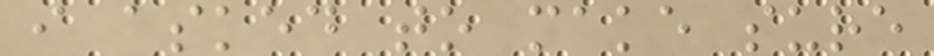i asked to make sure
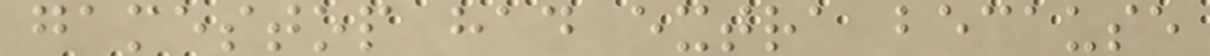gamestop had extra because
